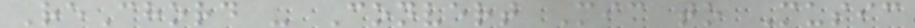ReChord - Convert Mic to Music
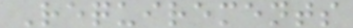Requirements
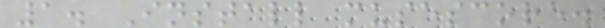1. Install musescore.
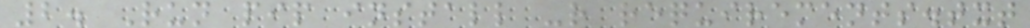2. Run pip install -r requirements.txt
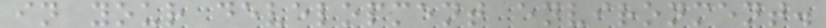in your development environment.
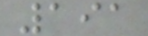191
